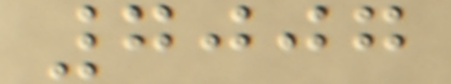7007
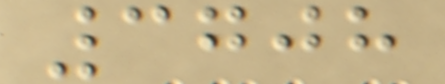3708
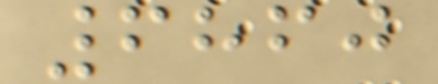6860
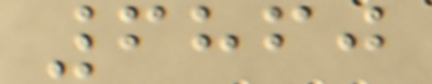6860
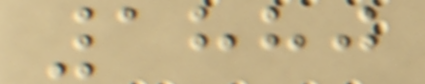1880
